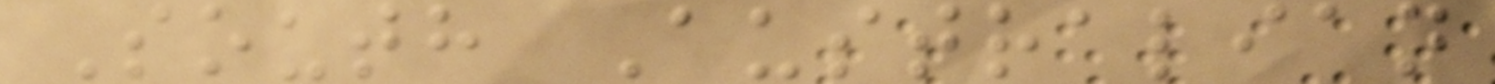South Australian
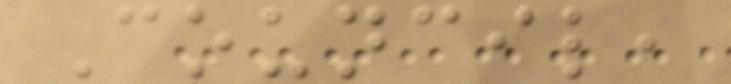Council,
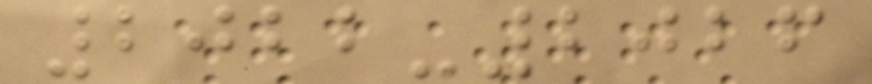2022-2026
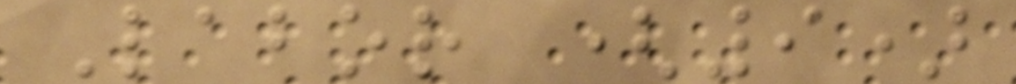Labor (9)
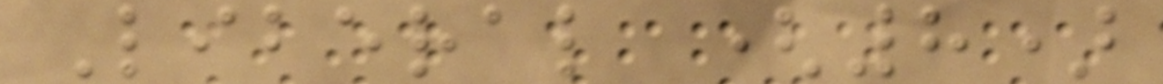Liberal (8)
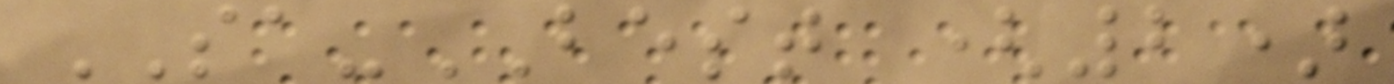SA-BEST (2)
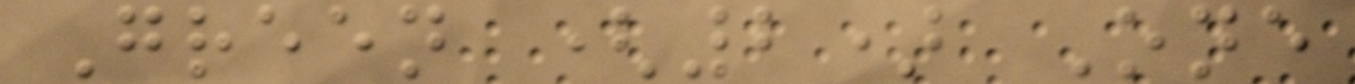Green (2) One
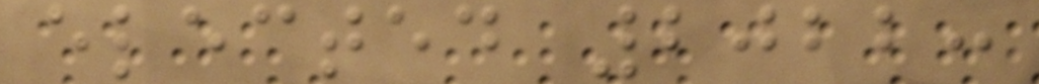elected 2022:
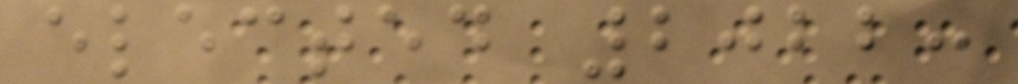elected 2022:
